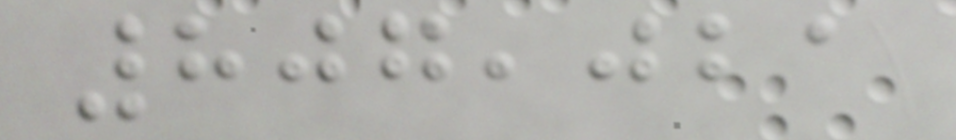807,021
